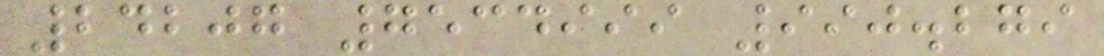24207 7534999 990.279
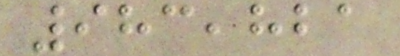983,821
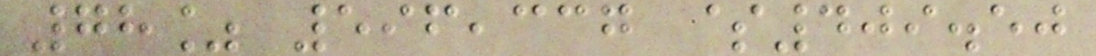78% 596,337 $409.50
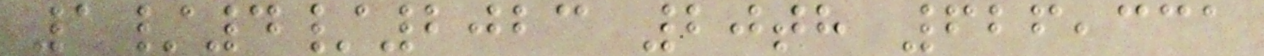1/4/2023 20th 626,331
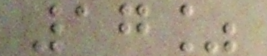17%
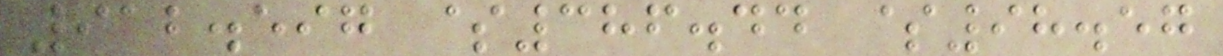912.597 $386.44 $98.57
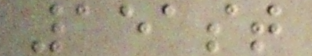151st
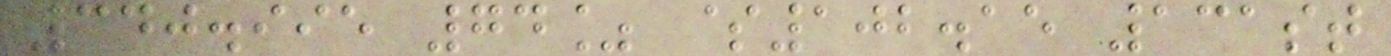340.995 74% $102.15 131st
